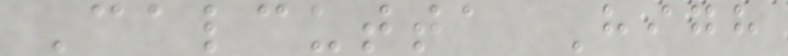Calcutta High
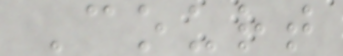Court
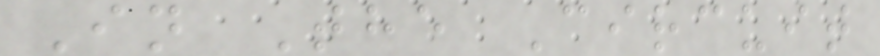In The Circuit
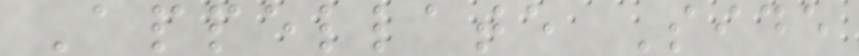Appellate Side
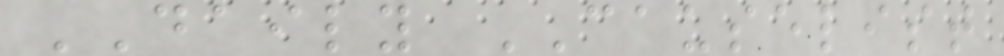DAILY CAUSELIST
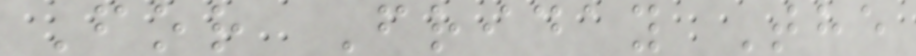For Friday The
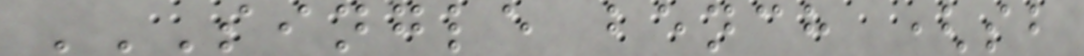SINGLE BENCH (SB
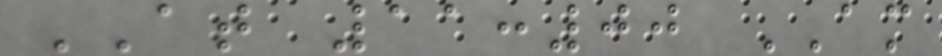AT 11:00 AM
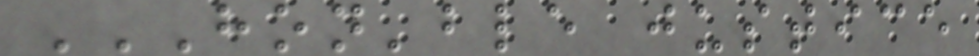HON'BLE JUSTICE
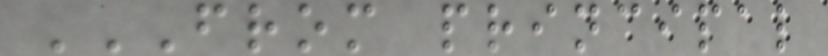FROM PRINCIPAL
